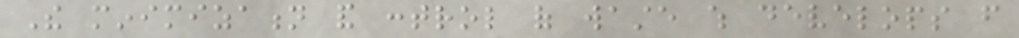The minimization and control of waste which develops from
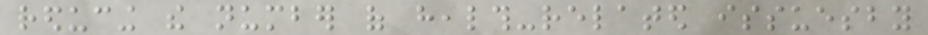reducing the number of health-related issuesby
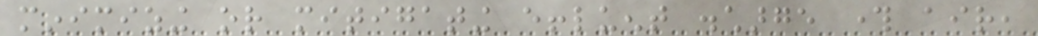minimizing or mitigating effluent discharge through air,
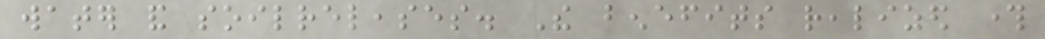water and soilreleases. The benefits realized through
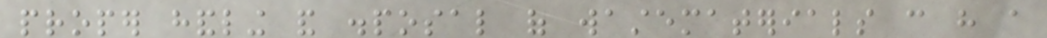proper handling and disposal of wastematerials can have a
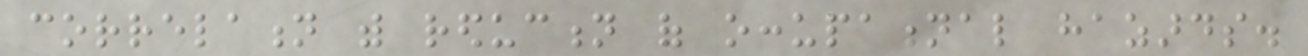correlation with reduction of occupational hazards.
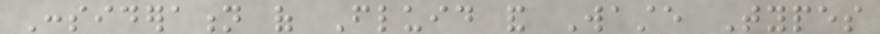Consideration of Fluid and Waste Types
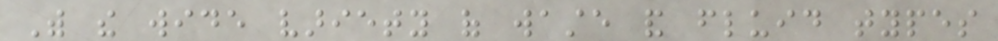With the wide variety of waste and fluid types
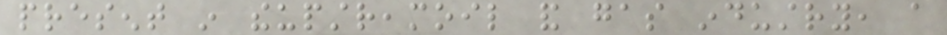present in theupstreamoil and gas industry, a
